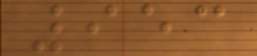953
